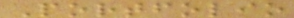Portfolio
